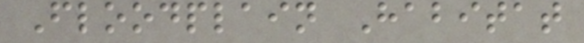Floodplain Habitat
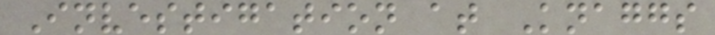Investigation at Knaggs
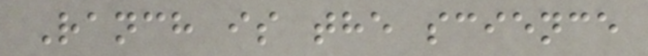Ranch is the science
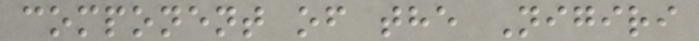component of the Nigiri
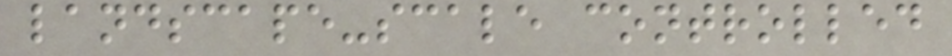landscape-scale controlled
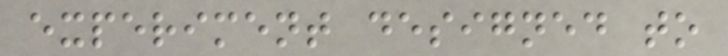experiment designed to
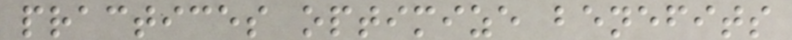practices optimize benefits
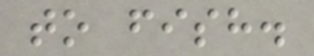to fish.
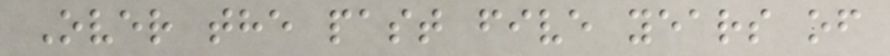Over the past five years of
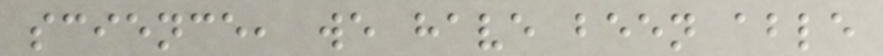science, we have been able
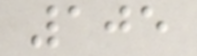105
